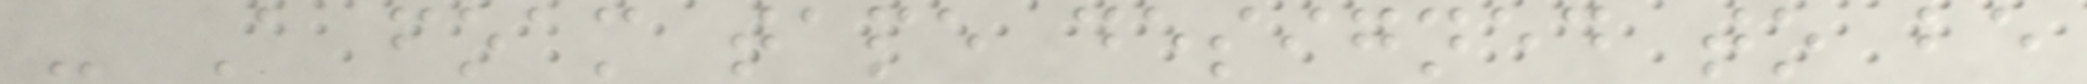- A foam tape designed to be
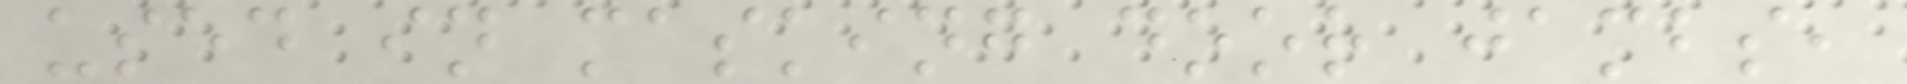used in masking door jambs,
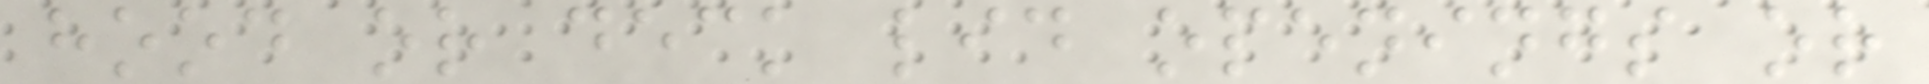hood or deck lid openings or
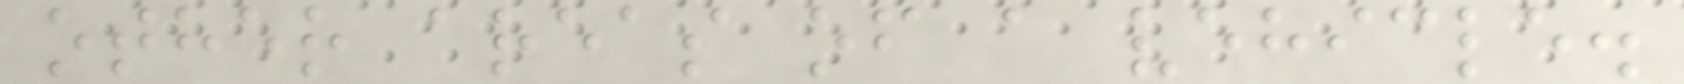other areas of a vehicle.
